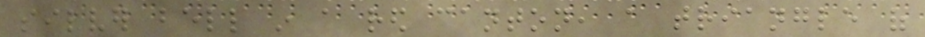silver bell in a red canton, a triangle of
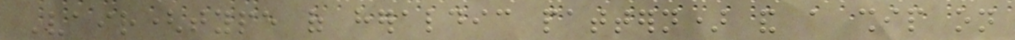Vair(type of heraldic pattern) and a ship on
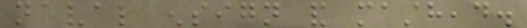naval ensign and masthead.
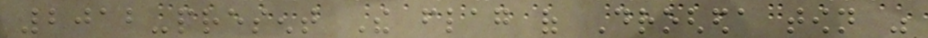2012-present The flag of Drogheda town was
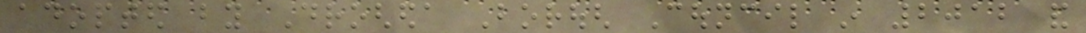adopted by Drogheda Borough Council in 2012 and
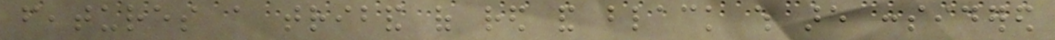features a triband of red and black which are considered
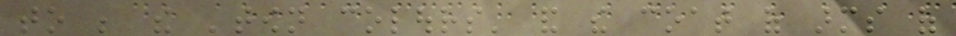to be the 'town colours' and the coat of arms of
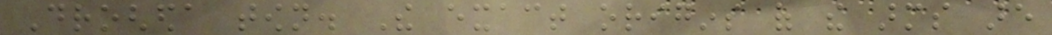Drogheda town. The exact origins of the arms are
